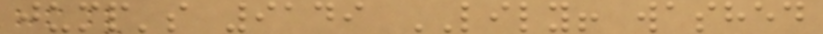jump's 9149 LILY! washed
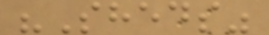"Sheds"
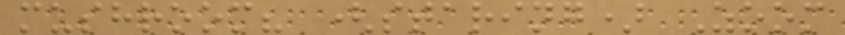mushroom? (staring) Zoom
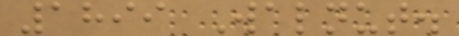1899 Walnut.
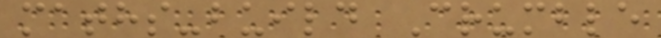maths-build Crumble
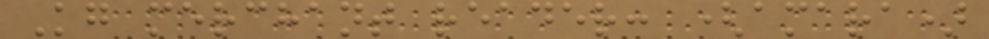Kg merchant reader: (amara)
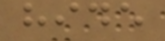hide
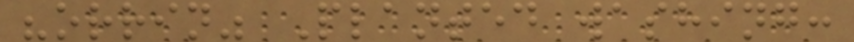"orrin" Planted washing:
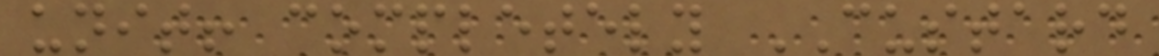unit! completely CUSTARD
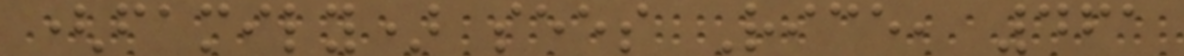(family) sees Rice, 461
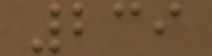239
